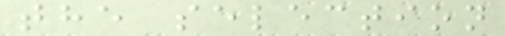the selection
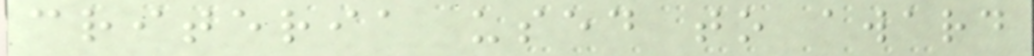criteria used to award
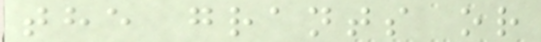the grants or
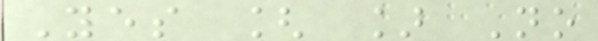Yes [ ] No
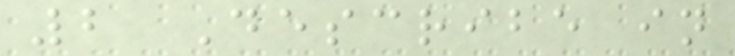2 Describe in
